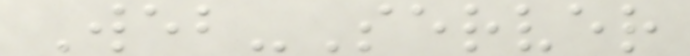Web-Server
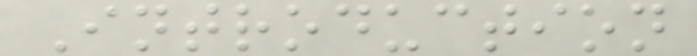Introduction
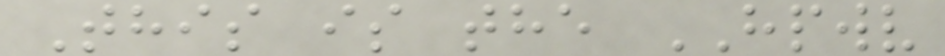This is the HPWV
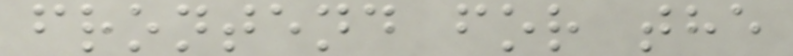frontend for the
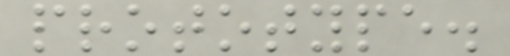prototype.
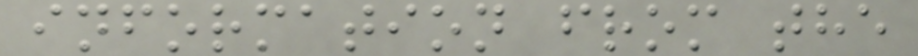information from the
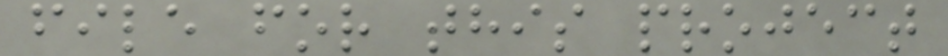file for this project
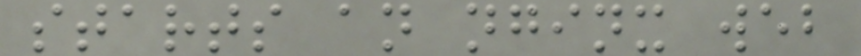starts an nginx web
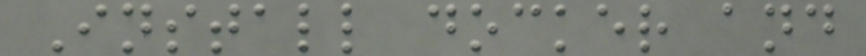Install docker and
